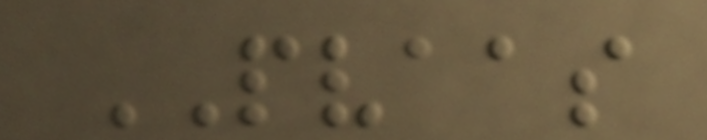PVAAS
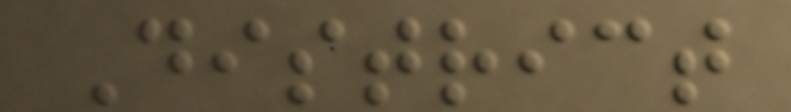District
